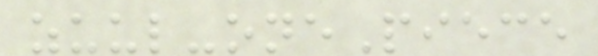zuul-onePiece
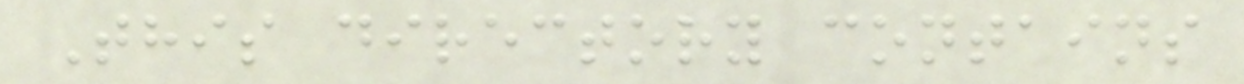This directory contains
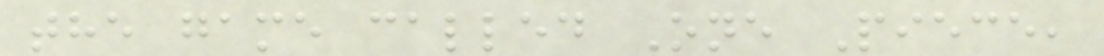the game called One Piece,
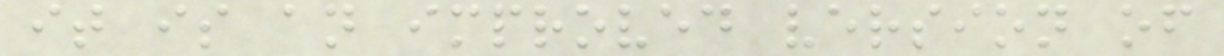it is an improved version of
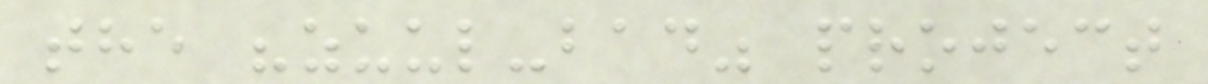the "zuul-bad" project
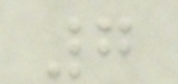7
